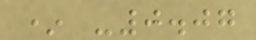* -0.07
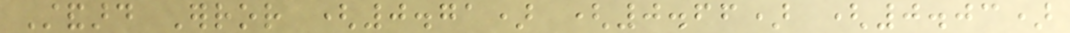Standard Error (0.71) (0.66) (0.03)
